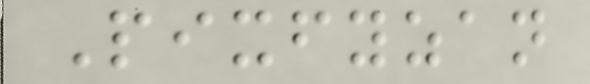Pixfyzan
